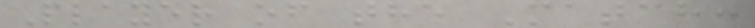Player of the Match:
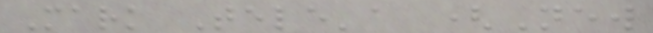Mark Tele'a (New
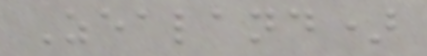Zealand)
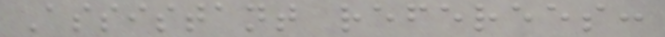Assistant referees:
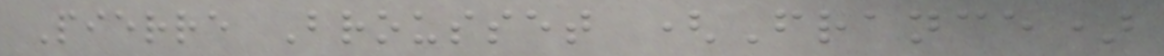Pierre Brousset (France)
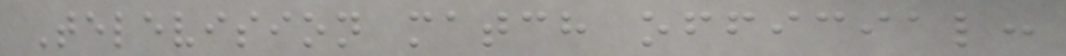Television match official:
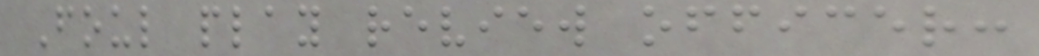Foul play review officer:
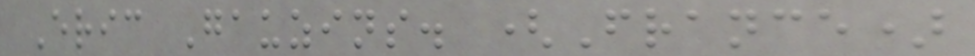Eric Gauzins. (France)
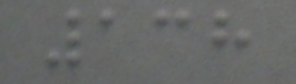138
